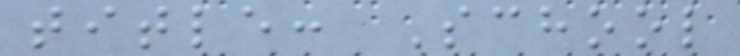title: School
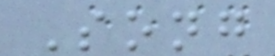Song
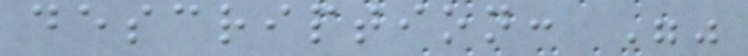description: ""
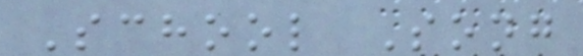School Song
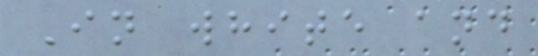In white and
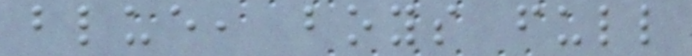blue, boys full
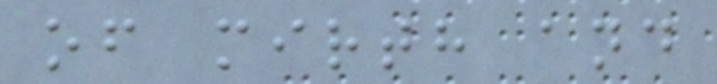of mirth and
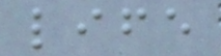life
